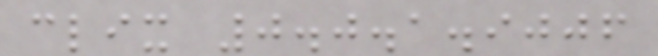clix 0.0.1.9006
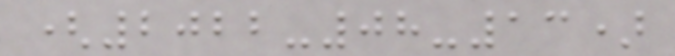(2022-08-13)
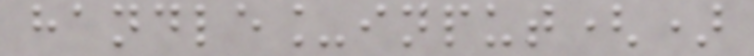handle_input()
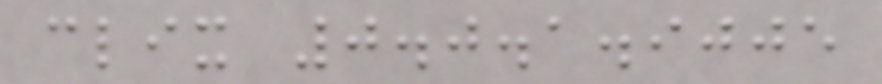clix 0.0.1.9005
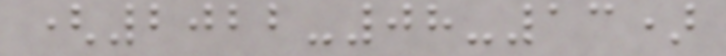(2022-08-13)
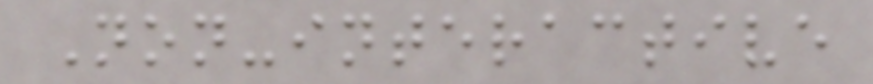Non-interactive
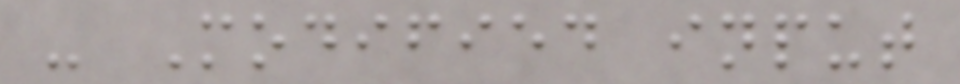- Modified input
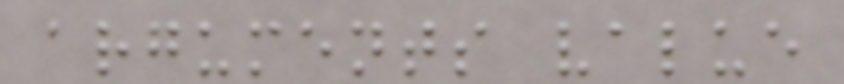arguments value
